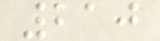210
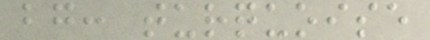bg: turquoise
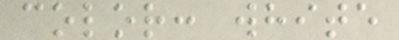color: white
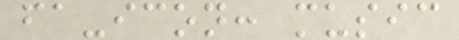fa-icon: music
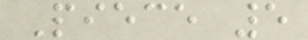Piece 5
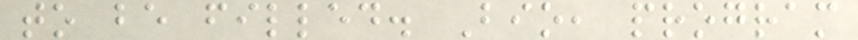to be filled. Bio, program
